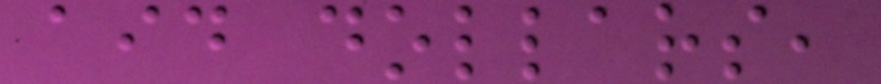aid dollars,
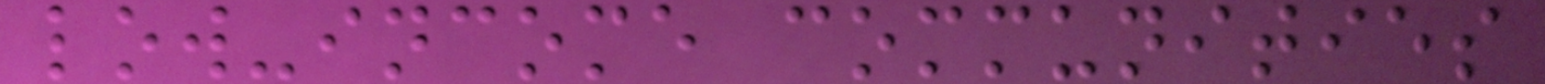low-income communities
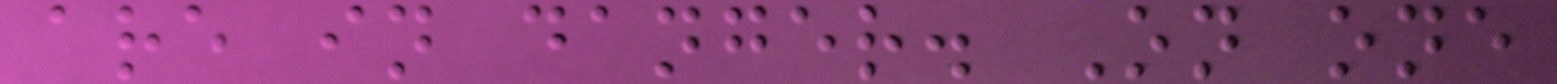are in danger. On one
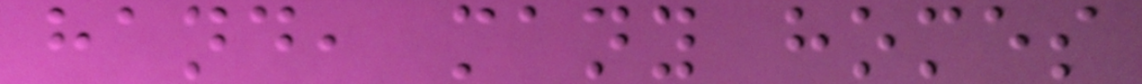hand, many homes
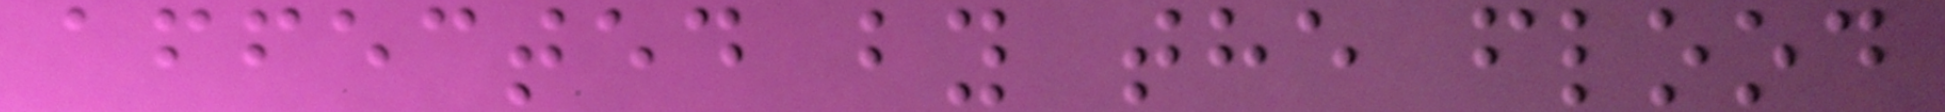affected by the flood
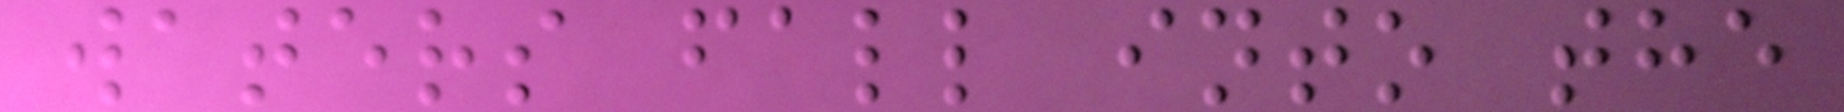waters fall into the
